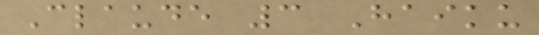Claude 3 Haiku
